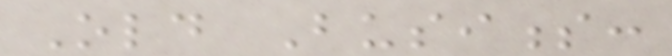Old Business:
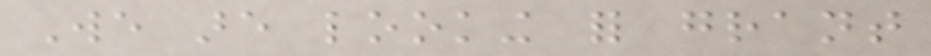We are looking for grant
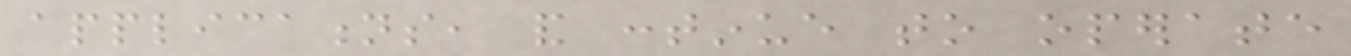applications, and continue to operate
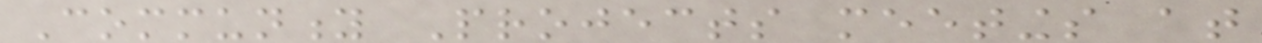Community Projects meetings at
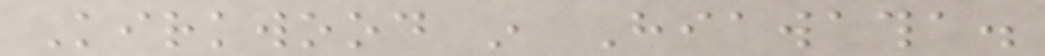Kirkwood in Hiawatha.
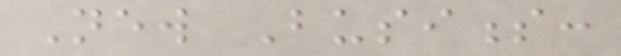New Business:
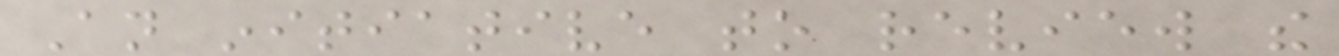An initiative to review the
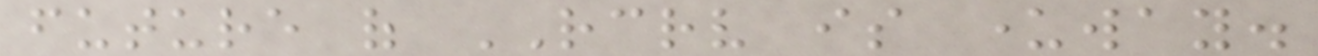future of RCRV is underway.
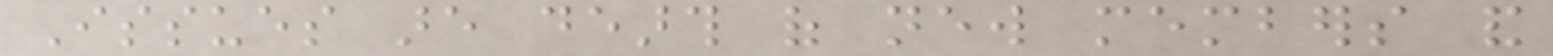Issues are dearth of new members and
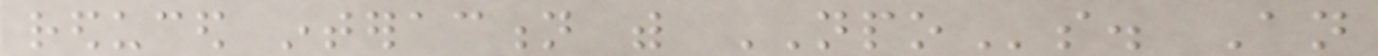reduced interaction with NPOs. An
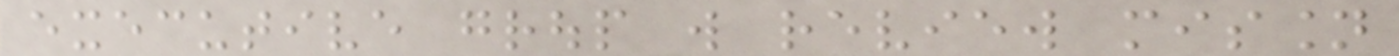executive group will review mission
